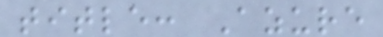title: Azure
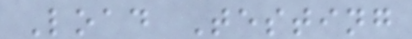Load Testing
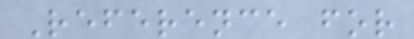Reference for
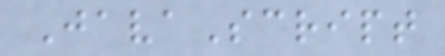JavaScript
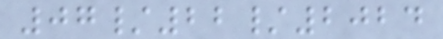07/22/2024
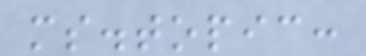ms.topic:
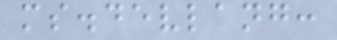ms.devlang:
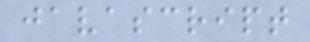javascript
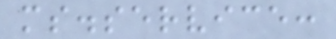ms.service:
